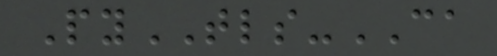PyTLS-CA
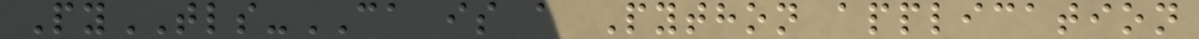PyTLS-CA is a Python application
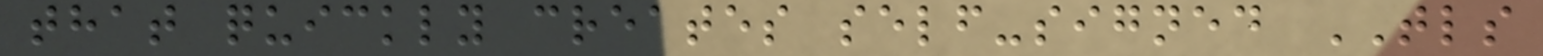that quickly creates self-signed TLS
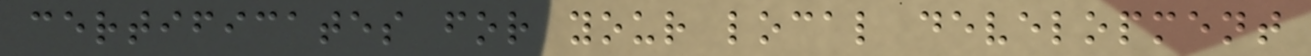certificates for your local development
